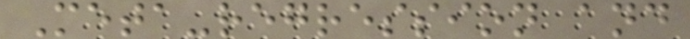Meta-regression and
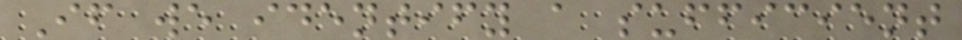If we identify a sufficient
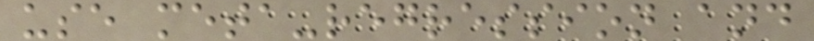use meta-regression and
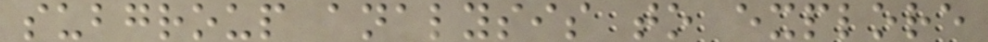subgroup analysis to explore
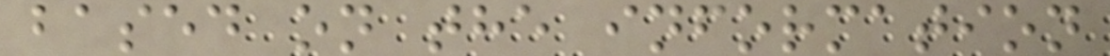based on the information
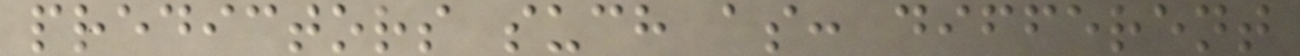predictors such as: different
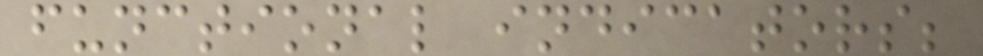functional indicators;
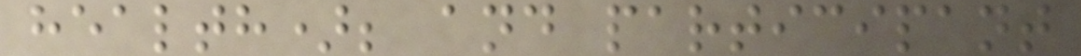health); and participant
